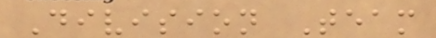Division Team
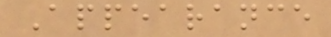Appearance
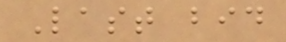Last bid
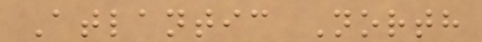Atlantic North
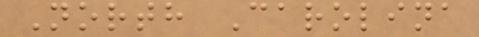North Carolina
